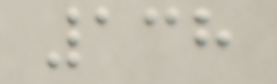138
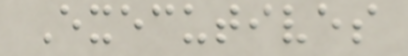Executives
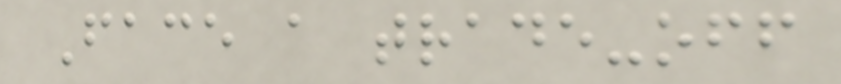Face a trade-off
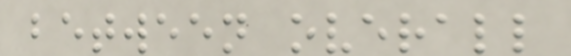between overall
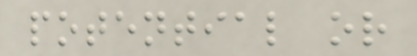potential or
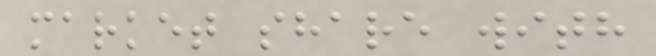market share with
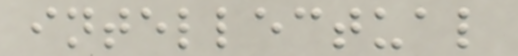intellectual
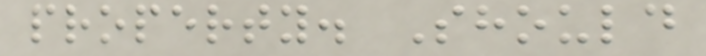property. Should
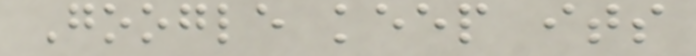Google keep its
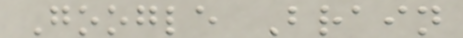Google Brain
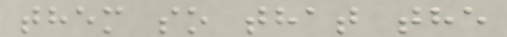them so that the
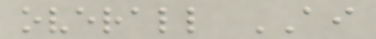overall AI
